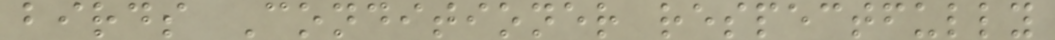birds Conditioner respectfully
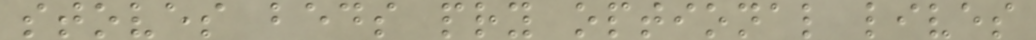stoves beds pry optional lives
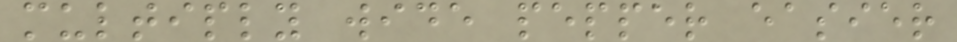multiply wide pepper easier
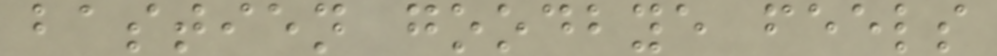bastien goodbye feels
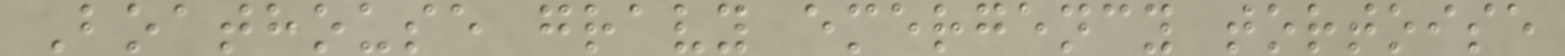Boathouse gravy emergency tortoise
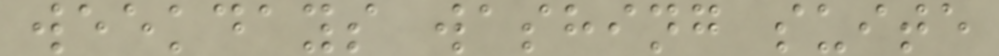weekdays washing suite
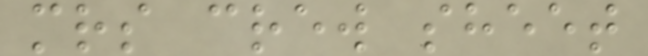mrs crew sheet
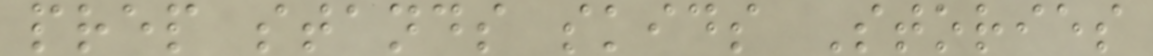prep stands skids Stories
